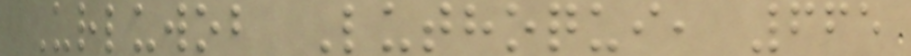Urluwob Luthoqui, 665
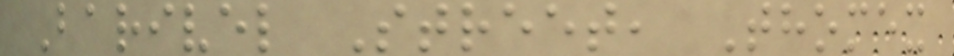Barivel Street, Thomex
